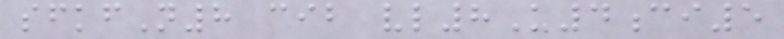sfkfN8 cib vl8U4ci5
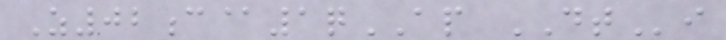Z02c@1qAP DTi
